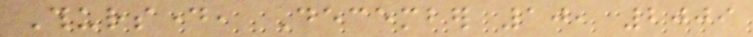Thursday, December 10, 2009
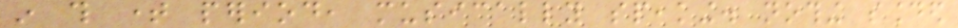in this time period, musically speaking. nothing sounded
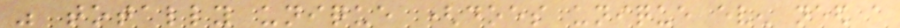was totally unique (does unique even need a
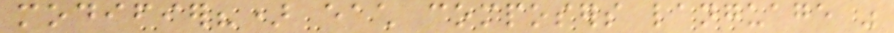modifier?) each composers language was
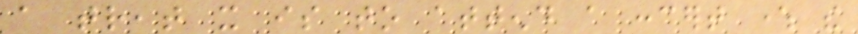a treat it is to attend a concert where the
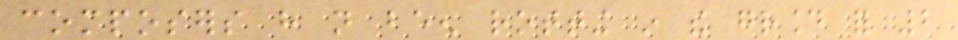composers have not been rotting in the ground for 2
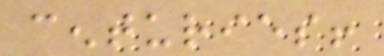centuries!
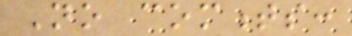No comments:
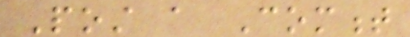Post a Comment
